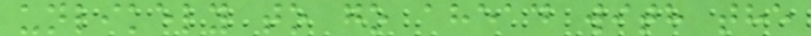unlikely to go ahead with the
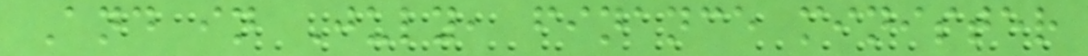And in July, finance minister
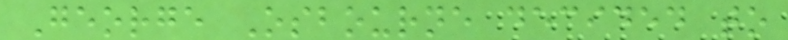George Osbourne decided to
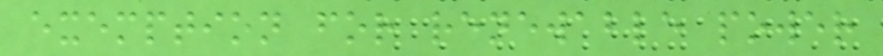exemption for renewable power
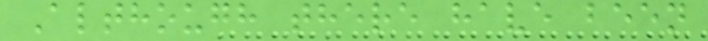Although there have been
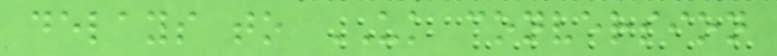delays to UK conversion
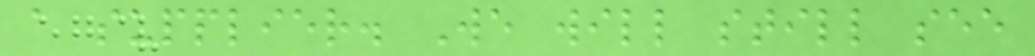a supplier. We will still see
